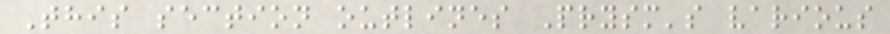This section outlines Prysm's various
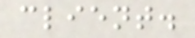client.
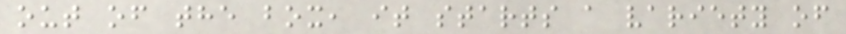out of the box, it starts a variety of
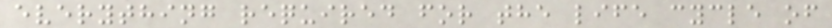everything required for the life cycle of
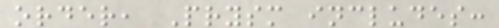order, Prysm includes:
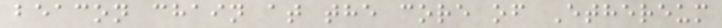beacon chain at the core of Ethereum
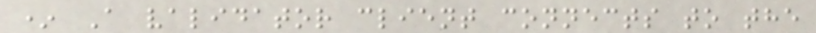* A validator client connects to the
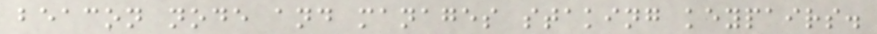beacon node and manages staking keypairs.
